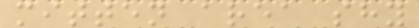mitten area shy
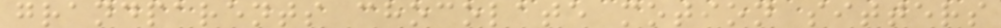grandparents chocolate motion sitters
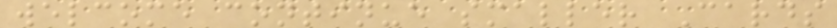welcome continue smaller Cards
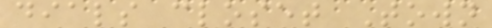dials closet Town
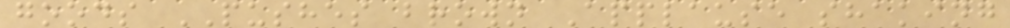goods PUSHES brown Applause shaking
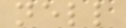nell
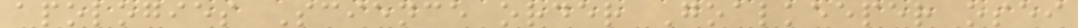apologies Science order Goalkeeper osei
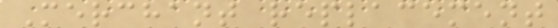Merchant replacement
